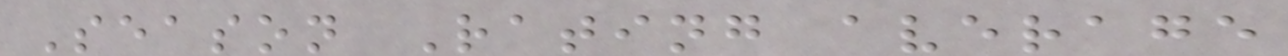Season Rating average
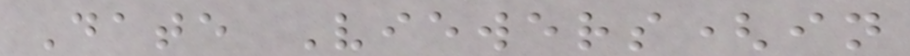Date Viewers(in
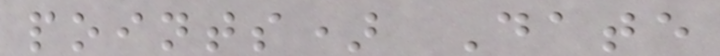points) Date
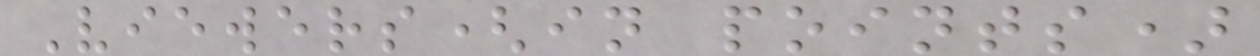Viewers(in points)
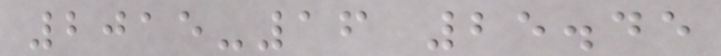2015-16 25.45
